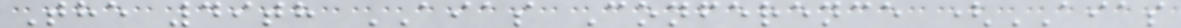The 49th AIAS Conference (AIAS
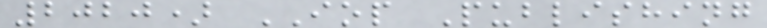2020) IOP Publishing
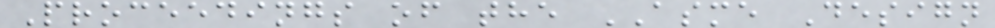Proceedings of the ASME Design
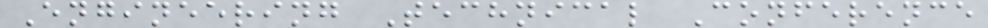Engineering Technical Conference
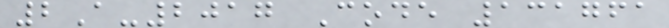2A-2017 Code 131761
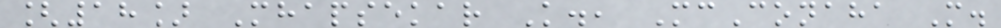[18] Mhapsekar K., McConaha M.
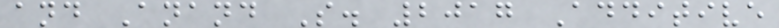and Anand S. 2017 Additive
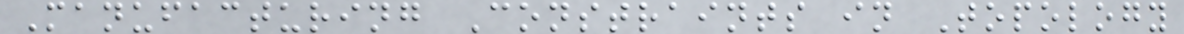Manufacturing Constraints in Topology
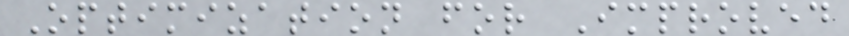Optimization for Improved
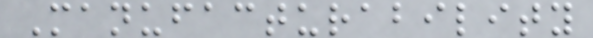Manufacturability
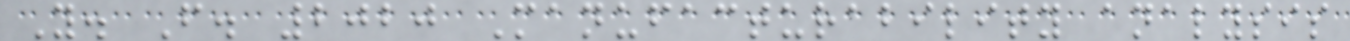Y. F. 2020 Manufacturability analysis
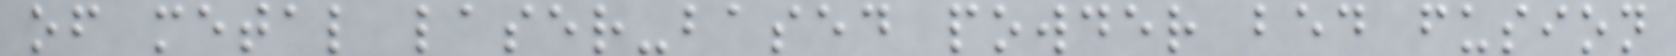of metal laser-based powder bed fusion
